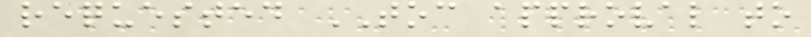requested TOC approval to
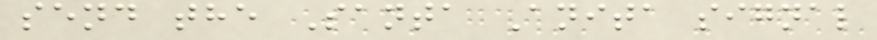send the Santa Anita signal
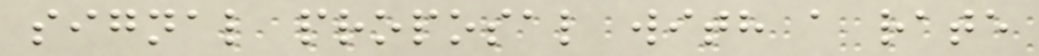signal proposal with a rate
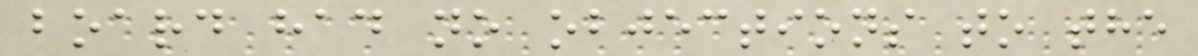board had no objections to the
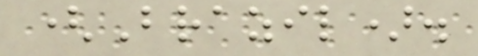(Brazil).
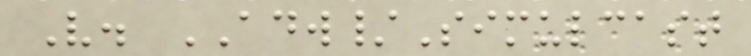V. ADW/Simulcast
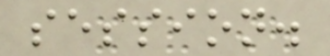session.
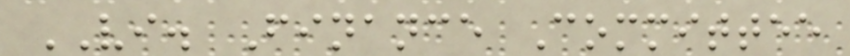VI. Finance Committee
